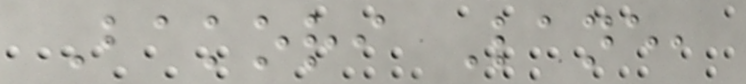Bakori Lane,
